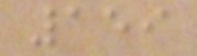159
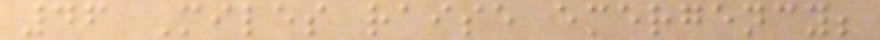46 Miles raise emergency;
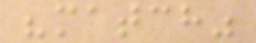"match"
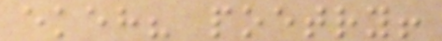ekeh? poetry!
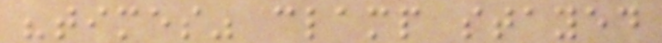"times" clamp stayed
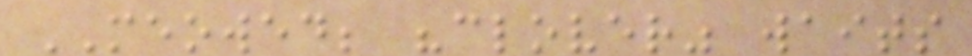MEOWED; "clover" waits
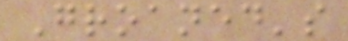Groaned's
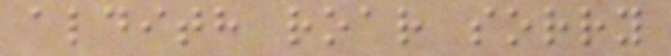aldith roar sorry
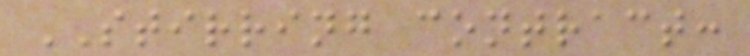STIRRING contract:
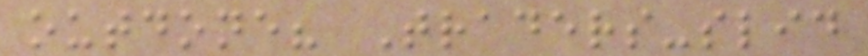outdone? Traders-slid
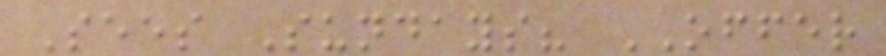Sees Sundays? OFFER
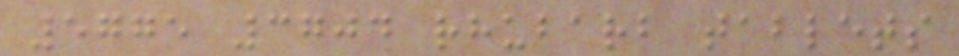5775 3704 rhubarb tablets
